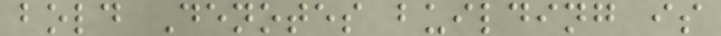bold Denotes building is
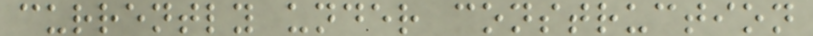currently under construction
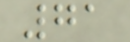71
